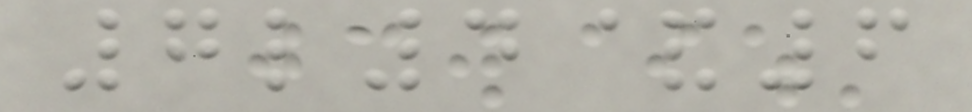7l4&6
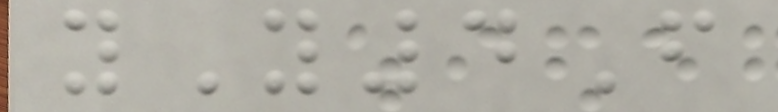yY4F
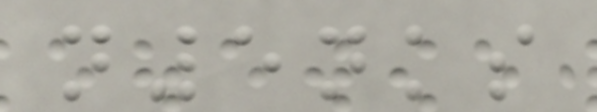n5nks
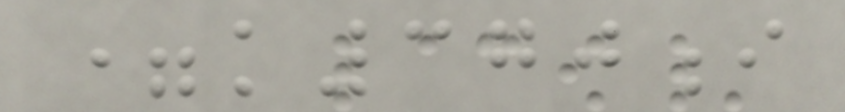=k370i
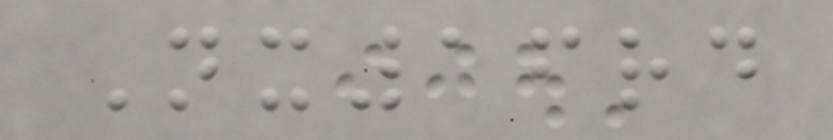Nx16rd
